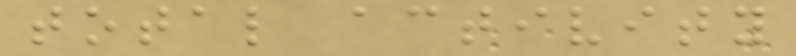total activity
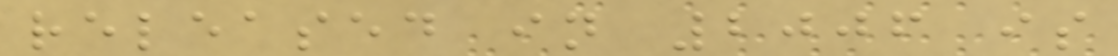released in 2006 is
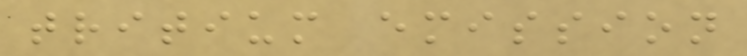tritium emission
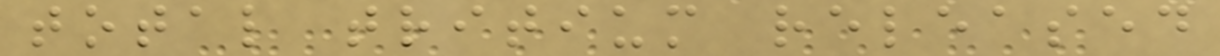total tritium released
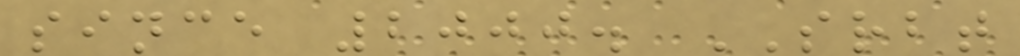since 2000. SRBT
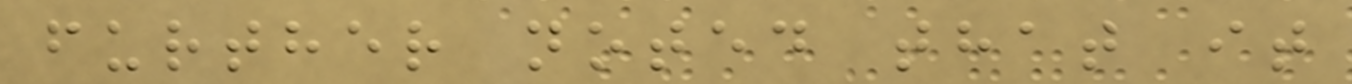further noted that it
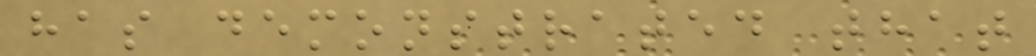has demonstrated that
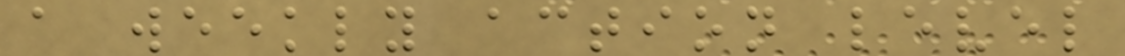a weekly action level
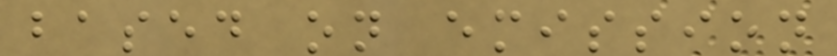based on emission
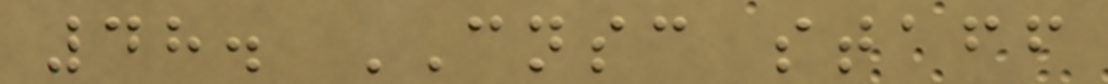48. CNSC staff
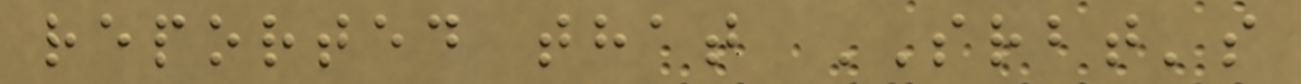reported that SRBT's
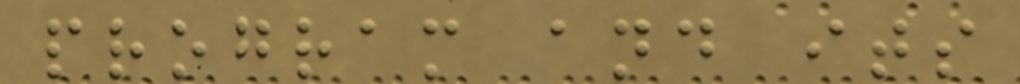program and its
